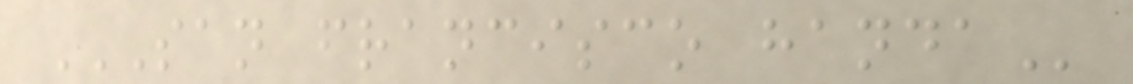SAN FRANCISCO HANDA
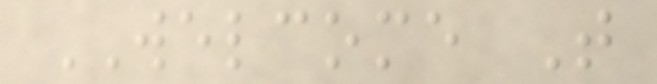WELCOME T
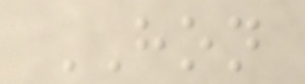HON
